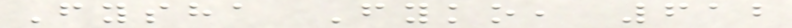Fysha Fyko, 612
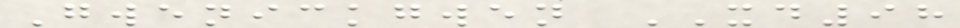Gwenickgwen XD98
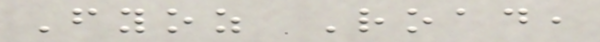Fyoz Road,
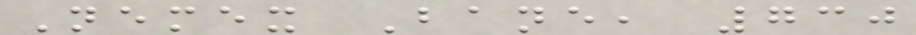Nemex Bane, 730
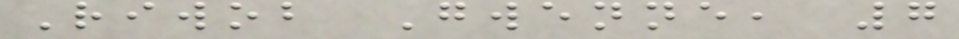Riwob Gwenne, 7
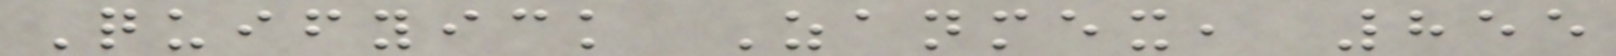Quifyick Zanmex, 855
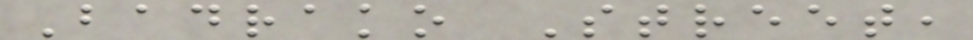Badrako Street,
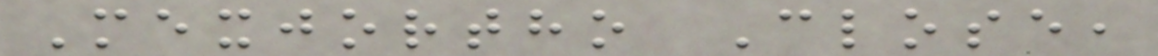Mexjortho Close,
